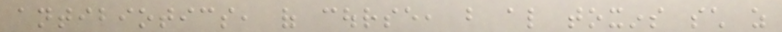antibiotics, of course, but also toxins such as
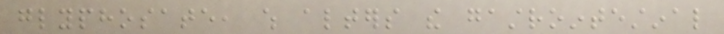glyphosate, which alters the gastrointestinal
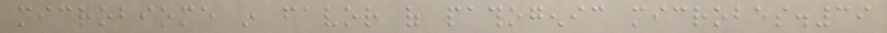microbiome in favor of pathogenic microbes.39
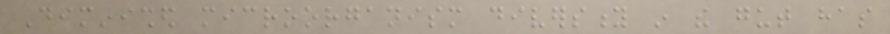Diminished microorganism diversity in the gut has
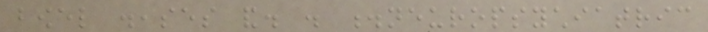bowel diseases and. . .neuropsychiatric
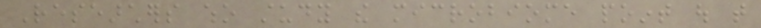Researchers who study the microbiome point out that
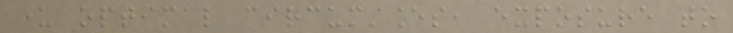under optimal circumstances, exposure to
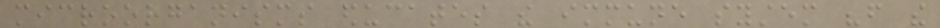microorganisms educates the immune system "from the
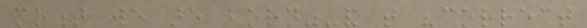moment we are born"-and that "correct
